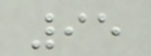95
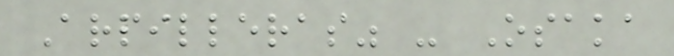Arpilleras" - Osaka
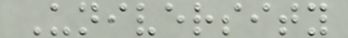University
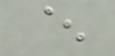^
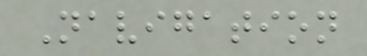Navigation
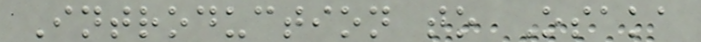Introduction to Osaka
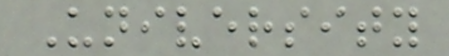University
